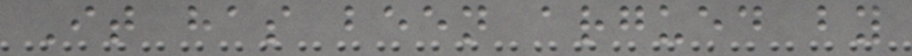It has been argued by
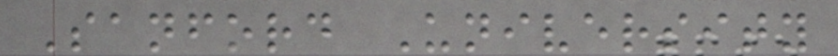Sanford University
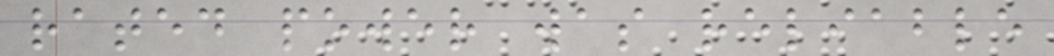rated power was reliable
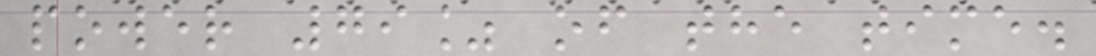power 79% of the time.
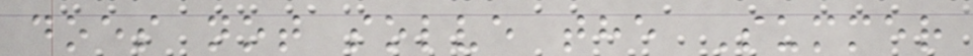does not solve the Summer
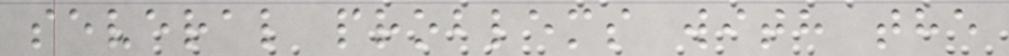several problems with the
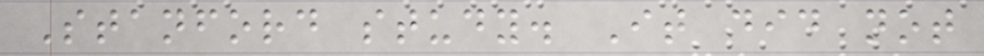Stanford study. It did not
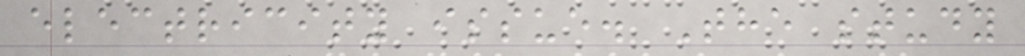electricity issue. The study
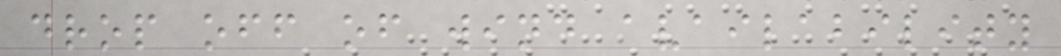drop off of wind availability
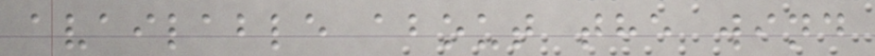available about the wind
